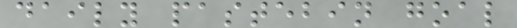daily pastebin goal
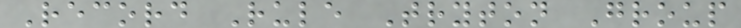Record Rule Tryton Group
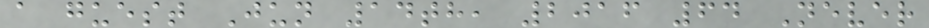a guest Jun 14th, 2016 64 Never
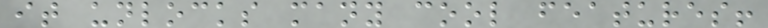it unlocks many cool features!
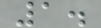1.
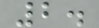2.
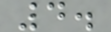4.
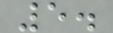5.
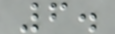6.
